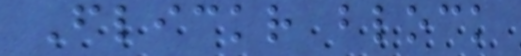Flickr block
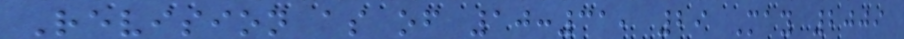Revision as of 10:31, 29 May 2009
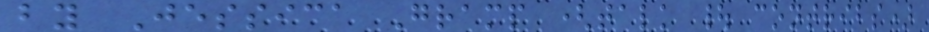by Jessica Gramp (talk | contribs)
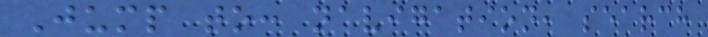Jump to: navigation, search
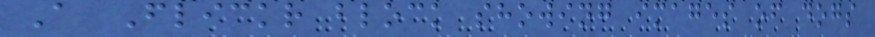A Flickr block showing images of dogs
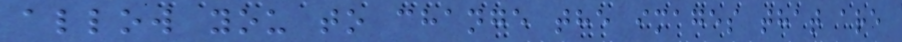allow you to change the images that are
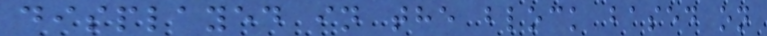displayed in the block based on
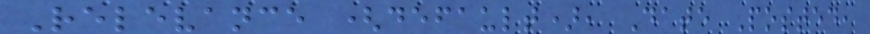Relevance (default), Date Posted,
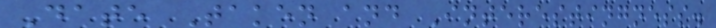Date Taken and Interestingness.
